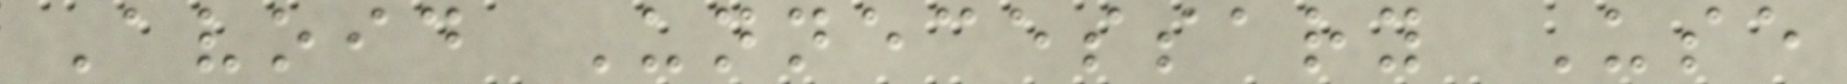Avoid Unnecessary Use
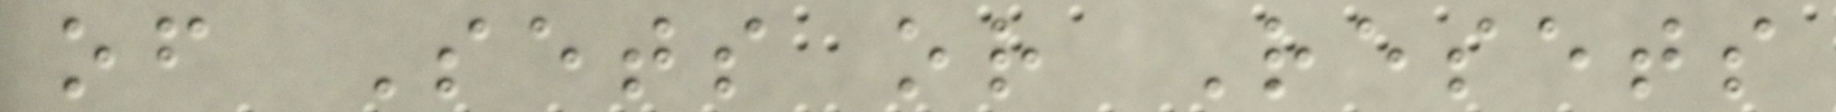of Sets or Resets
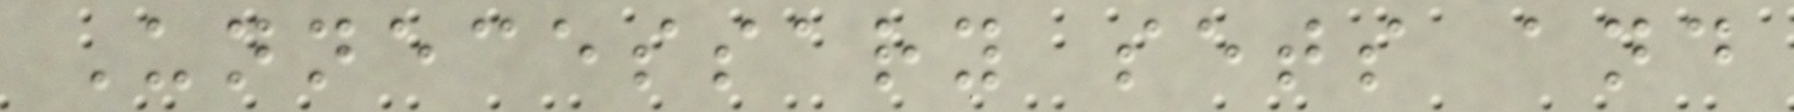Unnecessary sets and
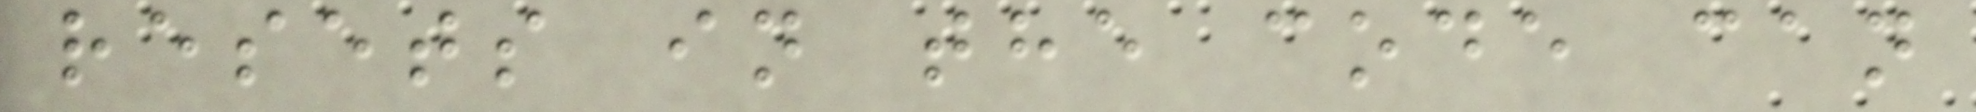resets in the code can
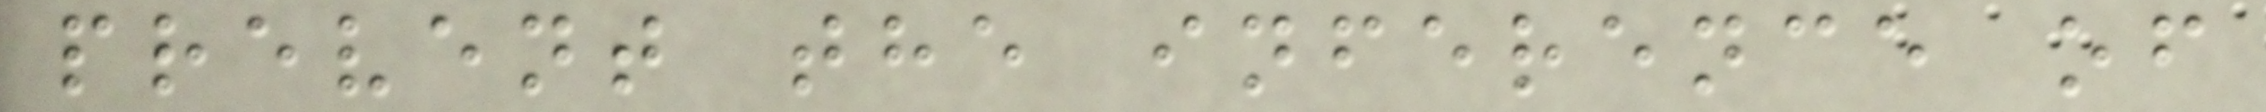prevent the inference of
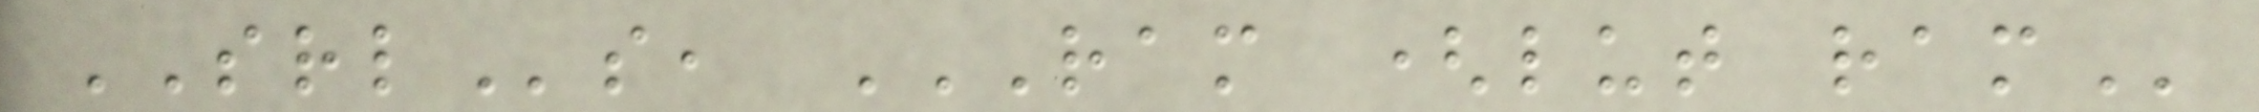SRLs, RAM (LUT RAM
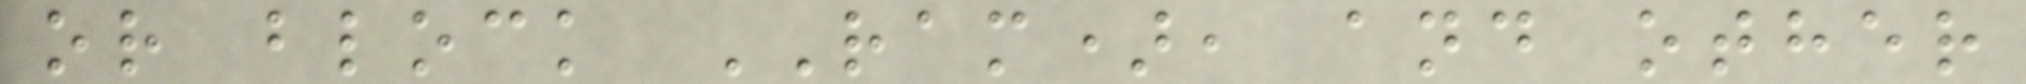or block RAM), and other
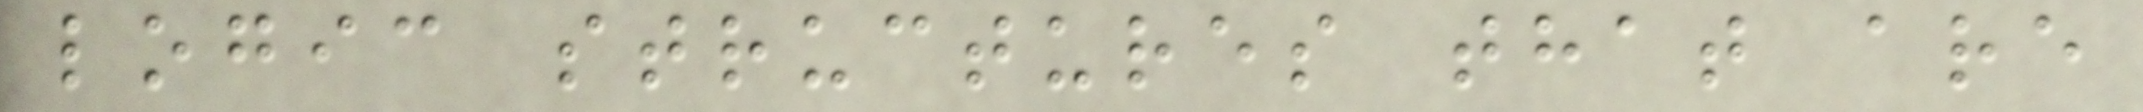logic structures that are
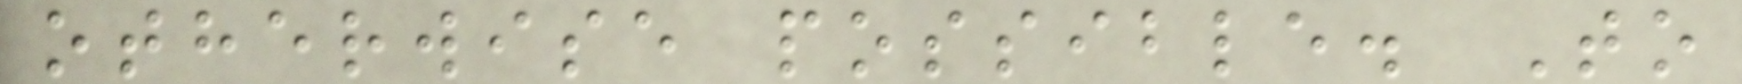otherwise possible. To
